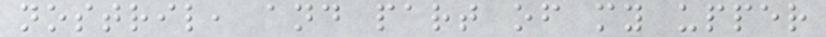nostril, and part of my upper
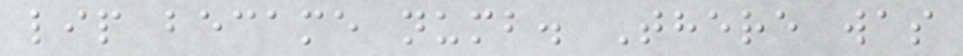lip became numb. There was
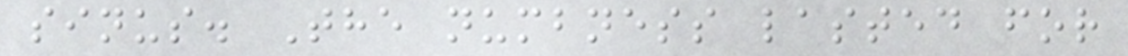sinus. The numbness lasted for
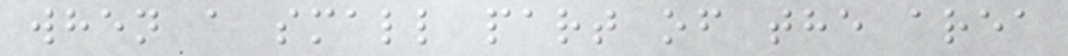when a small part of the area
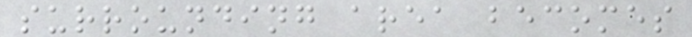surrounding area becomes
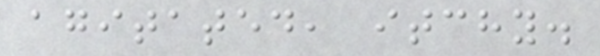agitated, itchy.
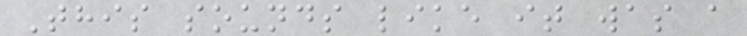This sounds like it was a
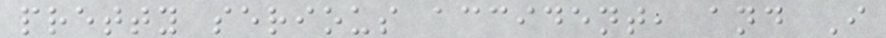pretty serious accident, and I
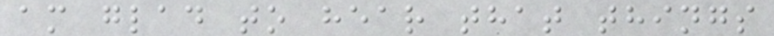am glad to hear that things
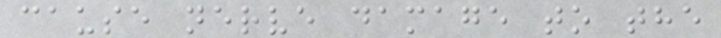cause nerve damage to the
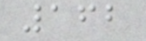162
